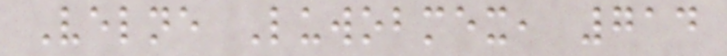Velne Luwobmex, 714
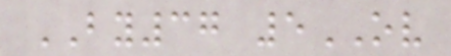BY37 5OV
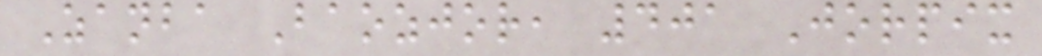Zanba Baozjor, 401 Jorpix
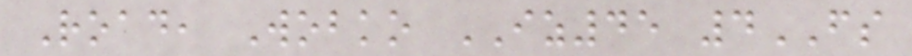Road, Wobko IZ45 4FS
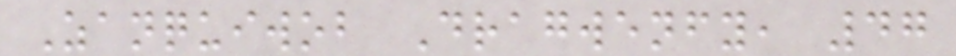Zanquiwob Dragwenfy, 47
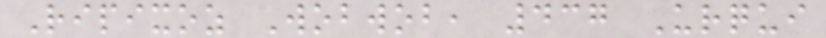Ripixoz Wobwob, 437 Urqui
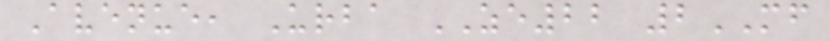Avenue, Urba ZE22 2MF
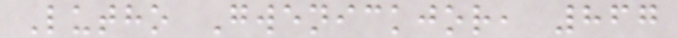Lutho Gwenickjor, 867
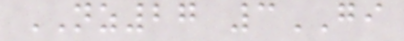NZ27 3GI
